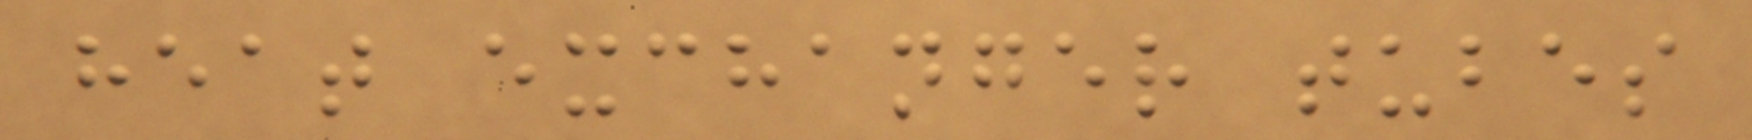heat exchanger tubes
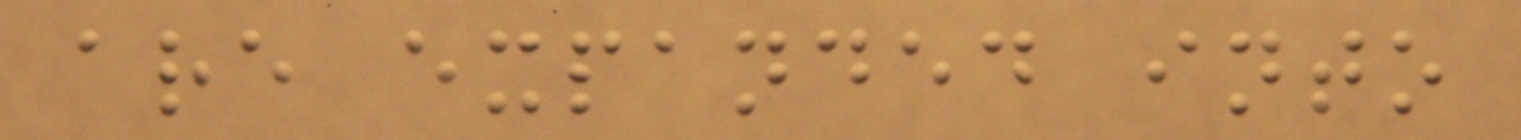are expanded into
